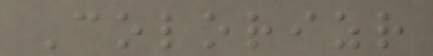Colorizr
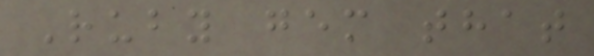Ruby gem that
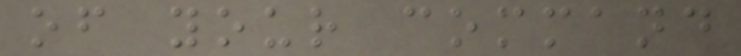of your command
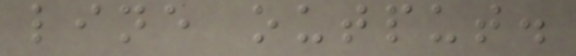line output.
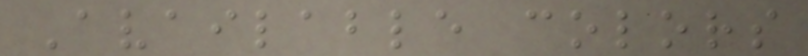Available colors
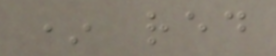* red
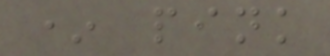* pink
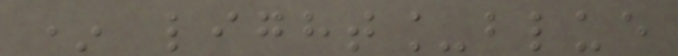* light_blue
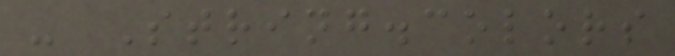- String.colors
